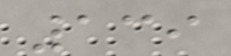139
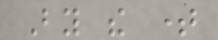By the time
